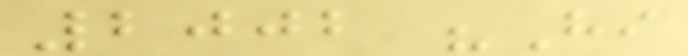2002 "Hi
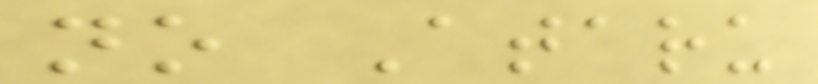no Ataru
